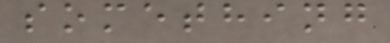something
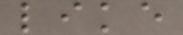like
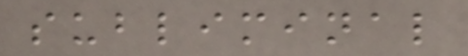subliminal
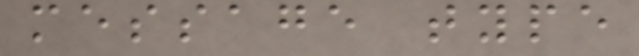message type
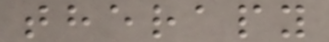therapy
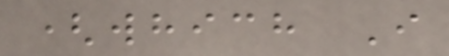(which I
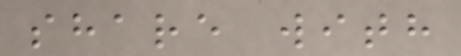share with
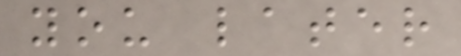you later
